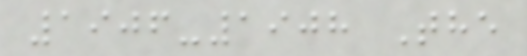1906-1908 The
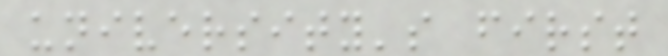university's first
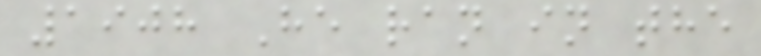1908 He ran in the
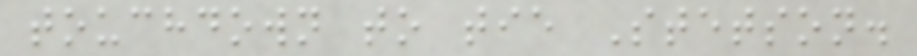touchdown to tie Stetson.
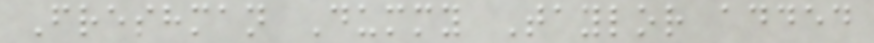Freshman Dummy Taylor added
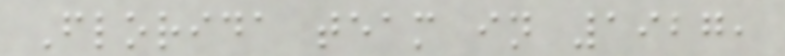Florida team in 1927,
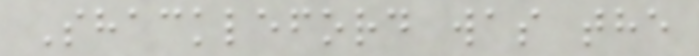Shackleford was the
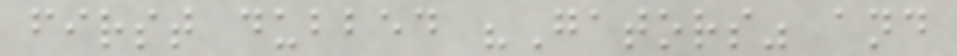first dubbed "Gators" and
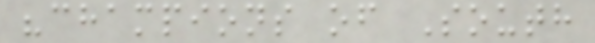"champions of South
